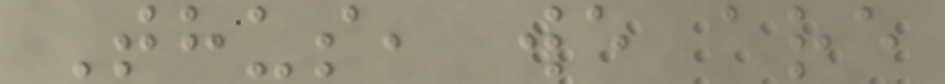Thus, we are
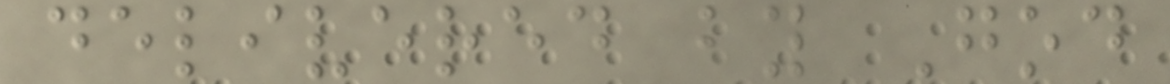delivered by God
